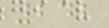242
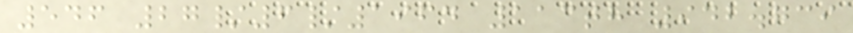546 27/6/1964 113th 942.739
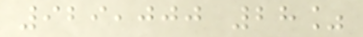929,000 28%
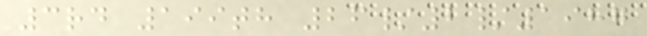3rd 199th 26/2/1987
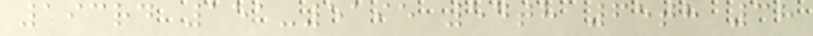193rd 151-5195 54th 65th 38
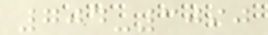704-3090
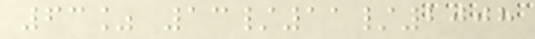63% 13/11/2008
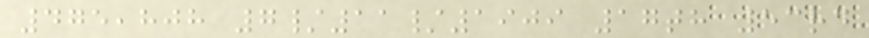475,808 7/11/1909 17th 53rd
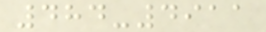484-4911
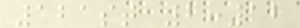121st 2:12
